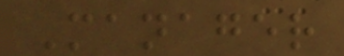Manager
